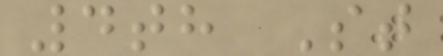4th St
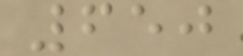650
